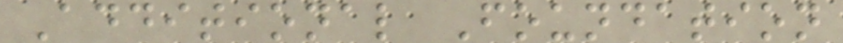Additional Foundation
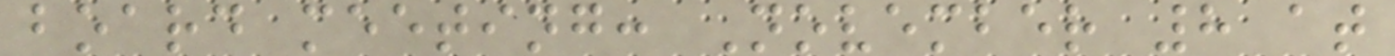board meeting: November 8 at
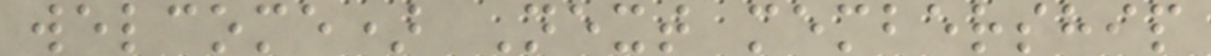welcome) Next membership
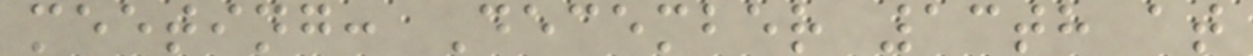meeting: December 13th at
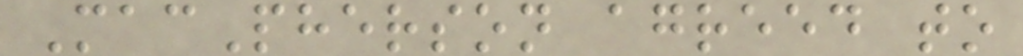MacPherson agreed to
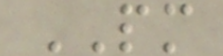PM
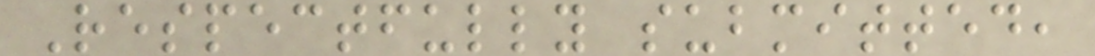Respectfully submitted,
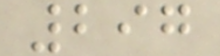297
